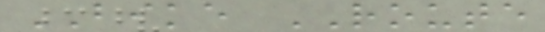BIKE ROUTE
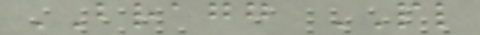BRAGG PL
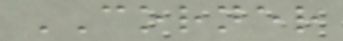CORNER
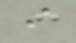i
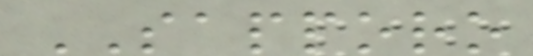SAPPORO
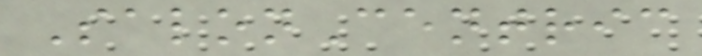SalonCentric
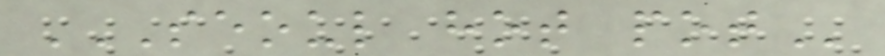SEOUL HOT POT
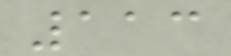113
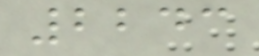2243
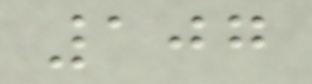107
